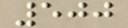500
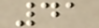41
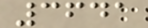3641
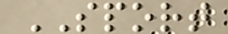SPORT
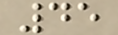45
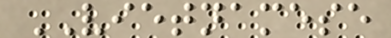VIETNAMESE
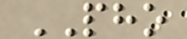PHO
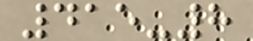415-8
